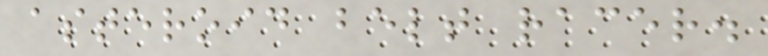asteroid belt racer.
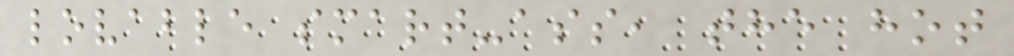lovable smart-ass, the hot
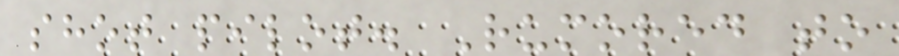shot pilot. Rumored to
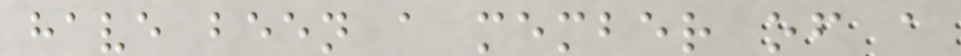have been a member of a
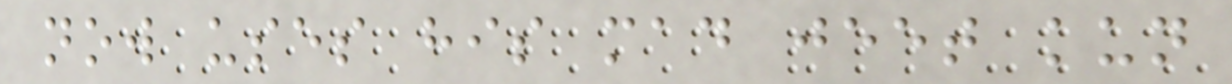now uses his mad jeet kun
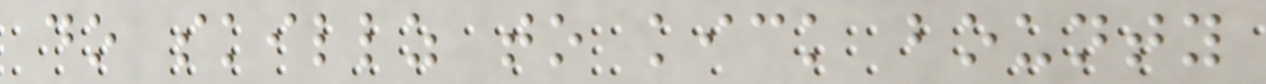do skillz to kick bounty
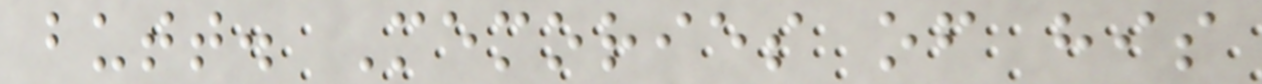butt. Memories of his
